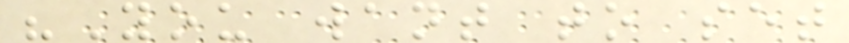"You want to set
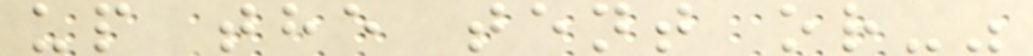up the tent or-"
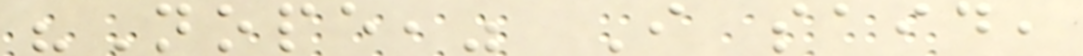"Nope," I said,
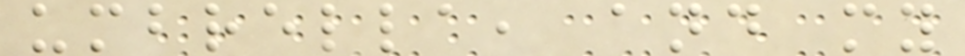umbrella, and my
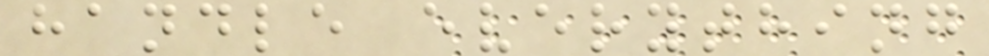handle everything
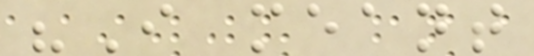"I meant
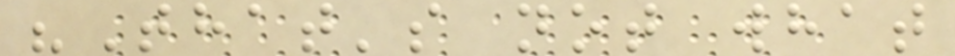"That's not what
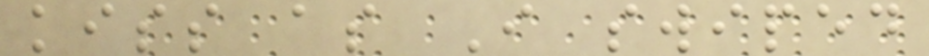kiss as I swiped
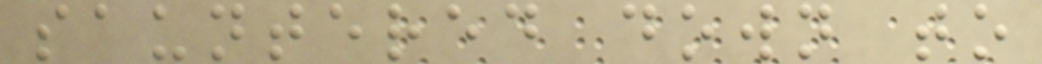sauntered down to
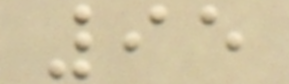95
